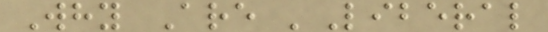Why Are 'Liberal
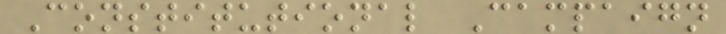Constitutional Campaign
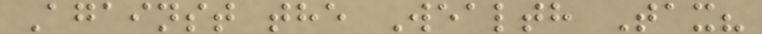Against the Wealth Tax?
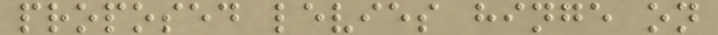proposed levies hinge on
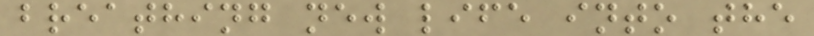breathing new life into the
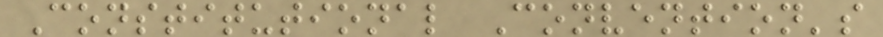Constitutional Convention's
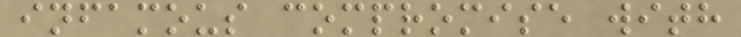infamous compromise with
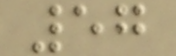57
